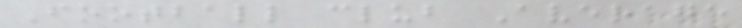Football club Average
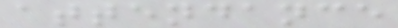attendance
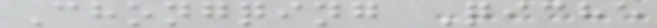Chongqing Qiche
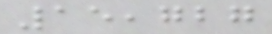15,727
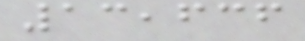13,636
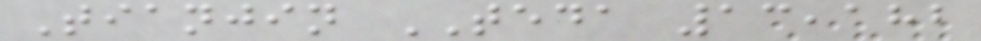Tianjin TEDA 13,182
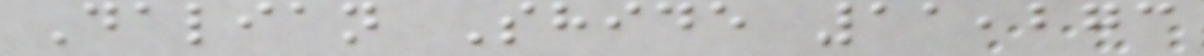Dalian Shide 11,273
